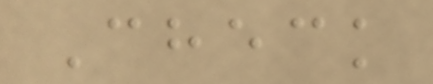Check
